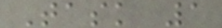Task 1
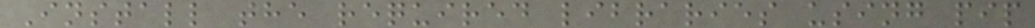Install the required libraries using pip
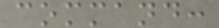command:
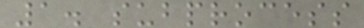1. subprocess
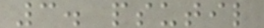3. psutil
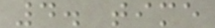4. time
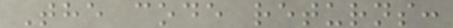The code returns:
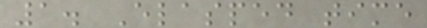1. Elasped time
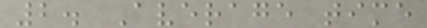2. Average time
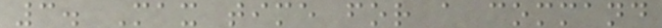3. Max time for a command
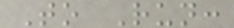To Run:
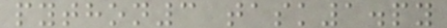python3 task1.py
